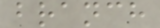branch
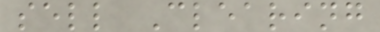sell Clearing
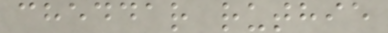cheddar ruthie
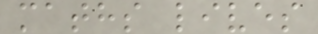maths lives
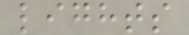lights
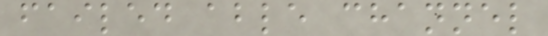failed able channel
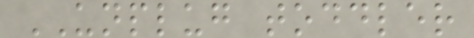UNPLUG toddler
